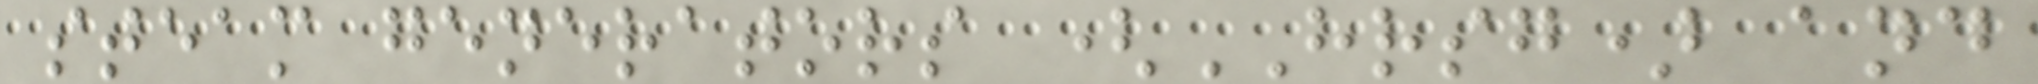steam generators (HRSG) and
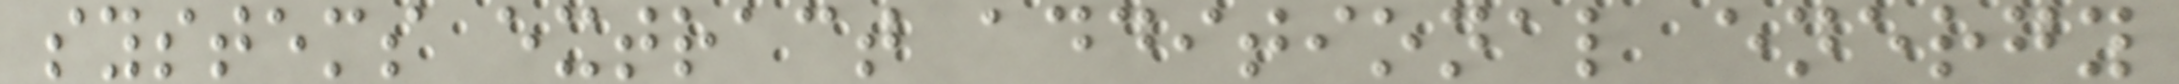systems extract additional energy
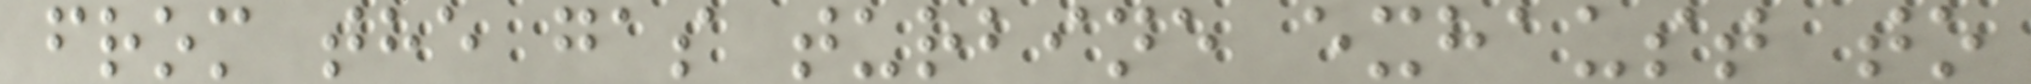from the gas turbine exhaust to
